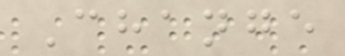Change
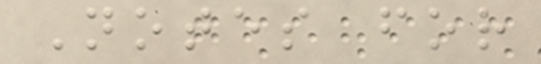Notes for
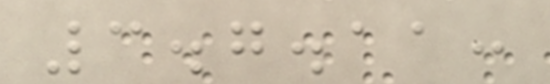3.7.11:
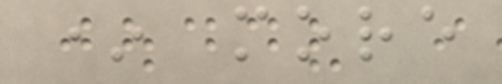* more
